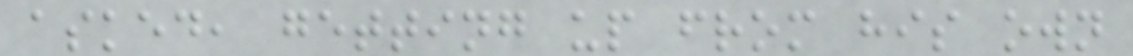asked, getting up from his own
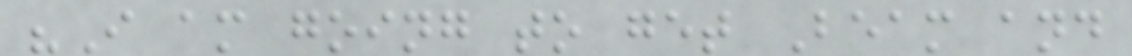"I am going to get Beam and
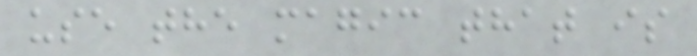use the magic that is
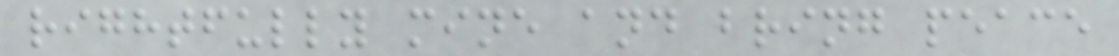rightfully mine and bring peace
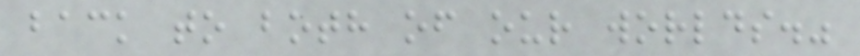back to both of our worlds."
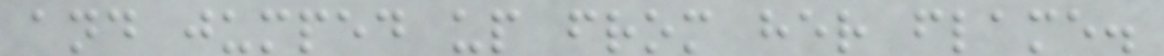and jumped up from her flame.
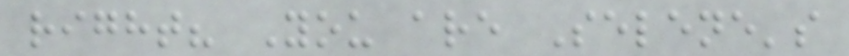right? You are Selene's
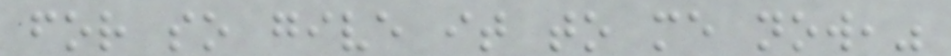for so give it to me now,"
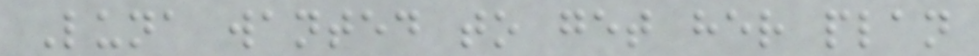Luna wanted to get her plan
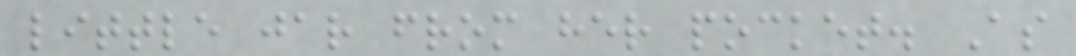little jar from her pocket. As
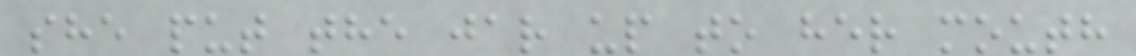she put the jar up to her mouth
